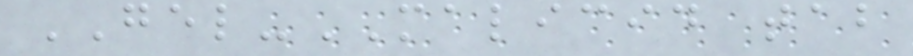GEL-MALICID tab
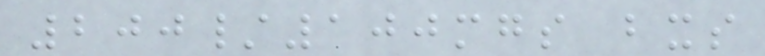200/100mgs bxs
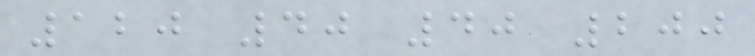120 40 40 200
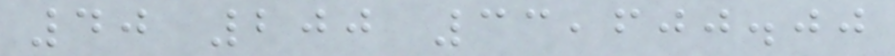40 200 33,600.00
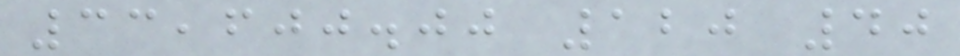33,600.00 120 40
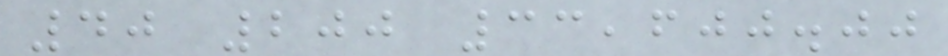40 200 33,600.00
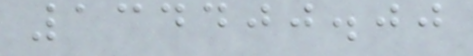134400.00
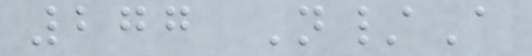277 N/A
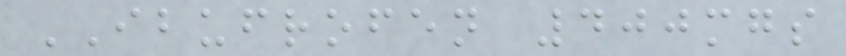IBUFROFEN 400mgs
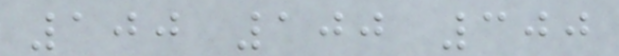100 100 300
